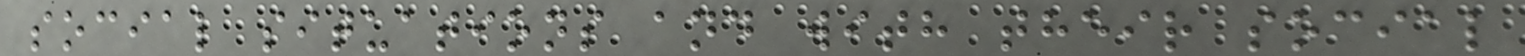social situations and with their social
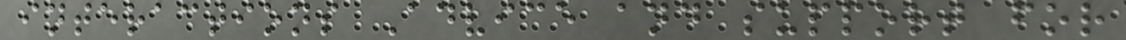interactions Advice and support for
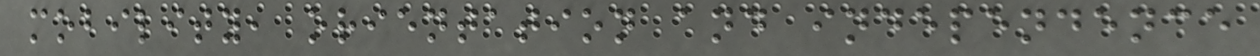mobility, orientation and independence
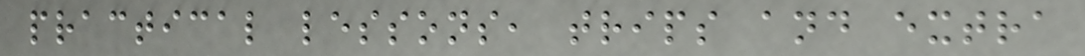practical lessons, trips and extra
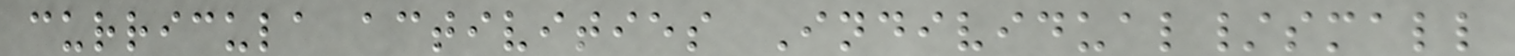curricula activities Individual/small
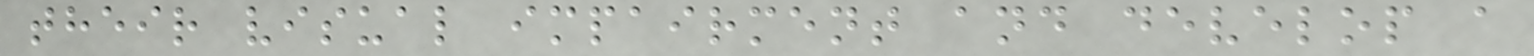their visual impairment and develop a
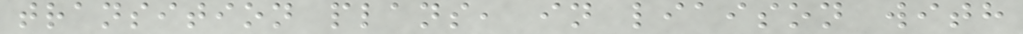transition plans, in liaison with
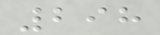298
